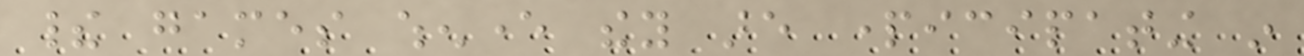their games whenever they are participating in
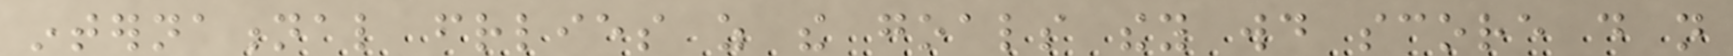international friendlies as the goals they would score do not
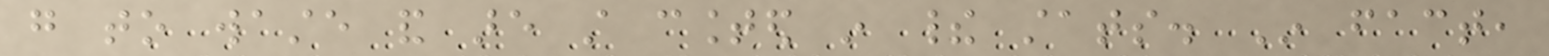go to waste and are still counted in their stats. In fact,
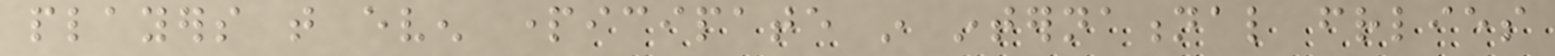players that even participate in international friendlies
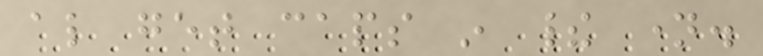also get caps in their name.
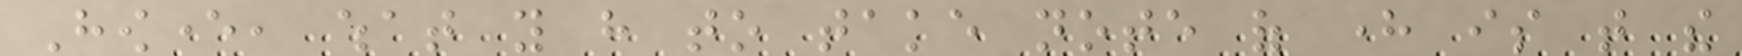However, what you have to take note of here is that the
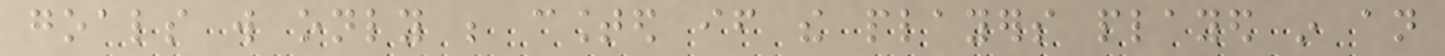goals will only be counted if the players played in an
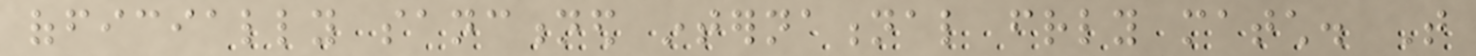officially sanctioned international friendly match. That
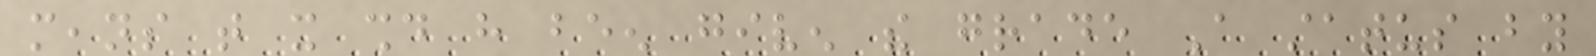means that it should have been given the grade A status by
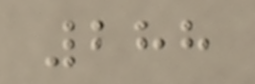288
